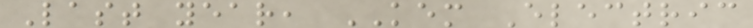Last year, KEM Electric
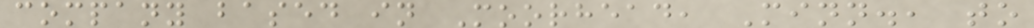company based in Moorhead, Minn., to
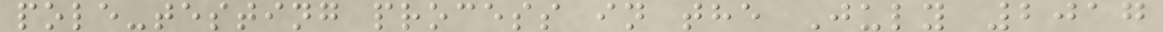pole-testing process in the July 2017
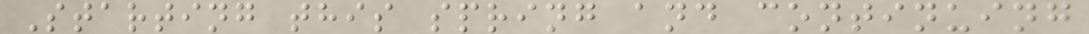Starting this spring and continuing
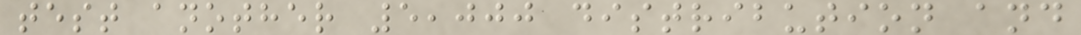test another 5,000 distribution and
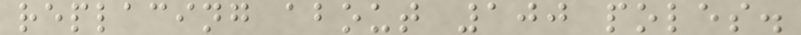replacing about 100 poles.
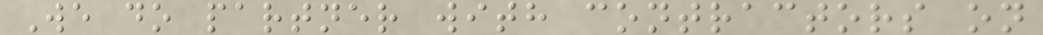We do partner with contractors on
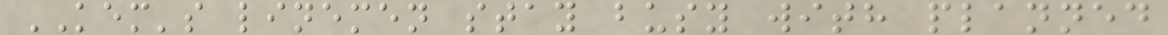KEM's linemen stay busy with planned
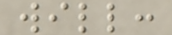will:
